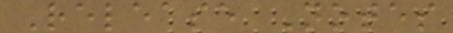Release Notes
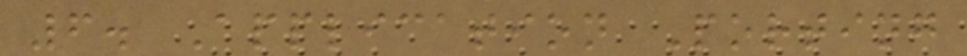6. Application Porting
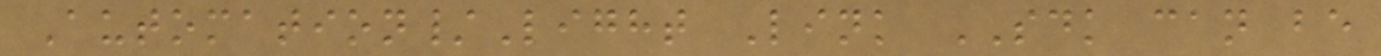Automation/Light Link SDK can be
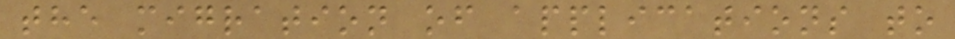the migration of applications to
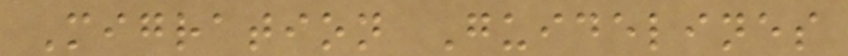Migration Guidelines
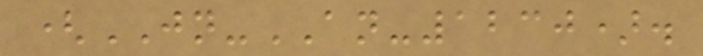(JN-AN-1230).
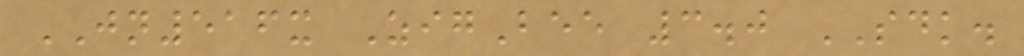JN516x ZigBee 3.0 SDK.
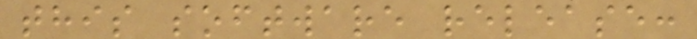this software release:
